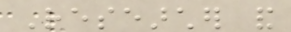Researcher and
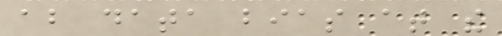about data bias at the
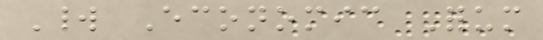World Economic Forum
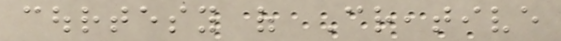courtesy of Creative
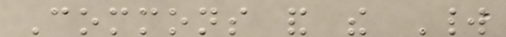Commons and the World
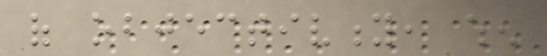of objectivity, when
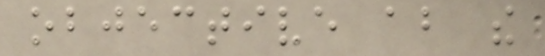objective about the
